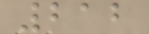212
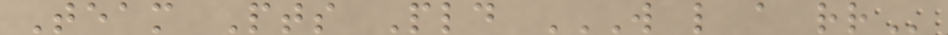Team Pts Pld W L A RR
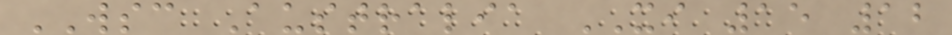WSC Australia XI 15 12
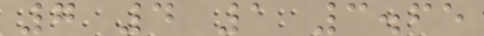7 4 1 3.65
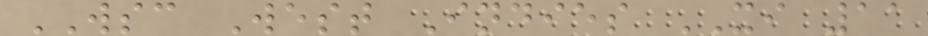WSC West Indies XI 11
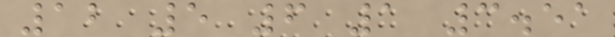12 5 6 1 3.51
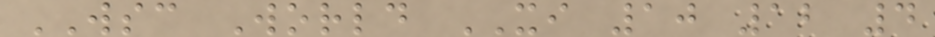WSC World XI 10 12 4
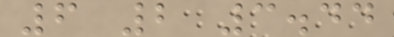6 2 3.44
